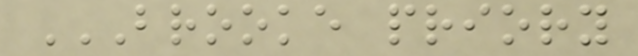BROOKE PRIORY
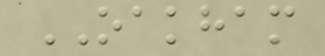OAKHAM
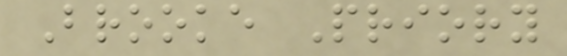Brooke Priory
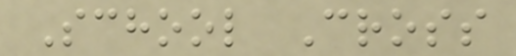School Cross
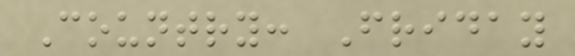Country: Friday
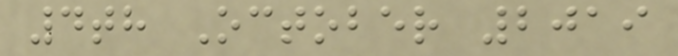4th October 2019
